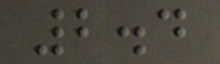2.4
